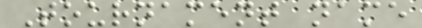Tournament name
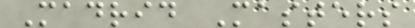Madrid Masters
